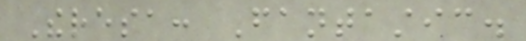Theresa: Fantastic.
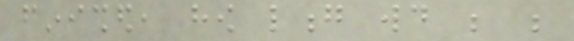finished, how long would be be
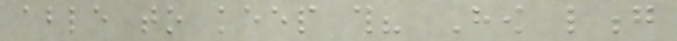able to keep this? How long
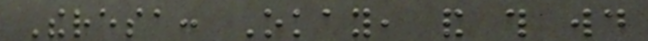Theresa: Okay, and this would
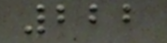222
